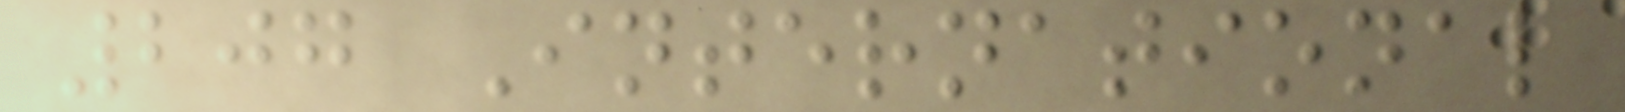207 International
